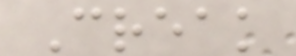Creak
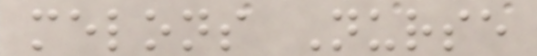melons Nurse
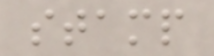stamp
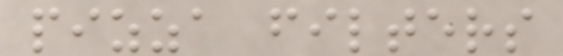pizza filters
